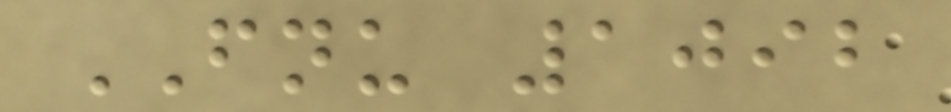FNU 1092
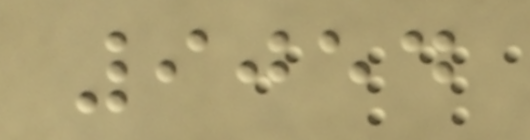9054
